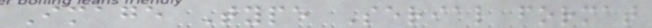Image Type Serial format
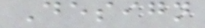Design
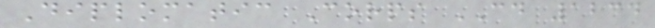Diplomatic Corps CD 1234
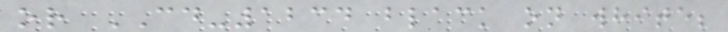or CD-1234 black on white;
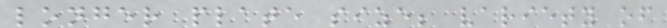longer plate size; variety of
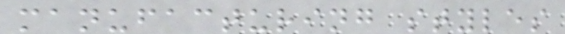manufacturing styles
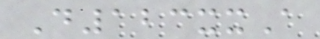D123xxA
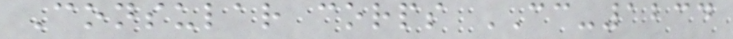Consular corps CC-1234
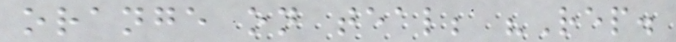orange on teal; "Rep.
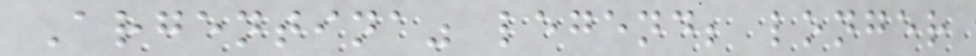Argentina" legend; longer
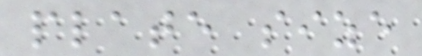plate size
